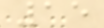15
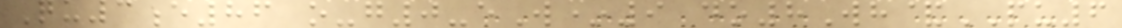Qu3e86 o-g0-eW*9 do8Wh&PU6
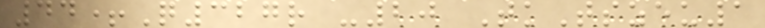44+Q327r -20 TkTszeu1
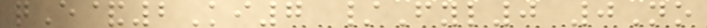qE&2Ki7 /Fyl0 0No
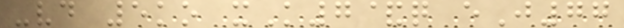-vd 5ko xK7&q eJ77
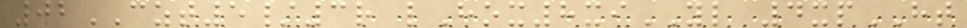02CZT5/3r lHox8xiYL 4xpHT
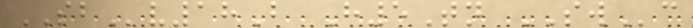SBv18B H5Tn SWc
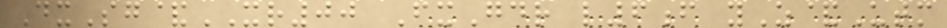DxSg&XR00 FxGdr l6f yZ&Utm
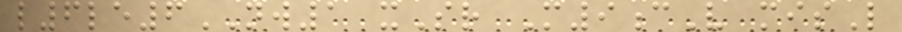l6le6NW1 xSr M9cV misL
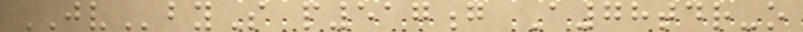JVbyS p517g A78tdr-o
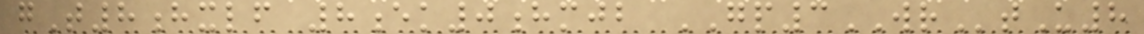gT8hxlf 8ek0hmjb GP3WRtU8
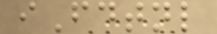iFdtnl
